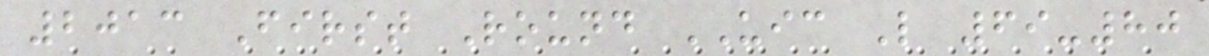2013 First Round UIC L 69-80
